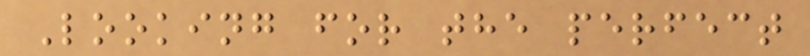Looking for the perfect
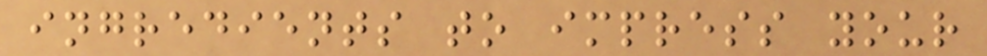ingredients to impress your
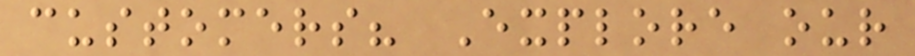customers? Explore our
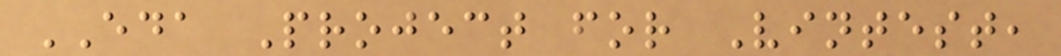EDA Project for Vintest,
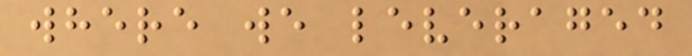where we leveraged
